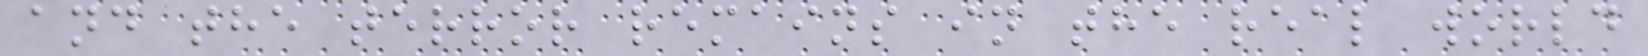and the terror remains in the real world
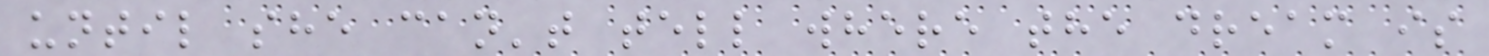until she can't tell where the dream is
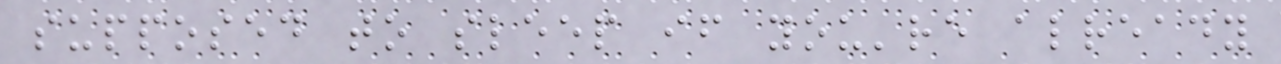supposed to sleep if you're already
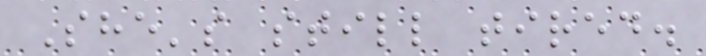She's still tired.
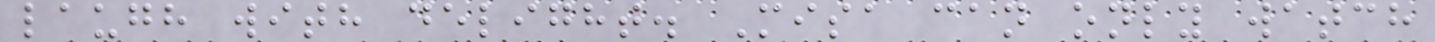laugh with delight. Misa can only watch
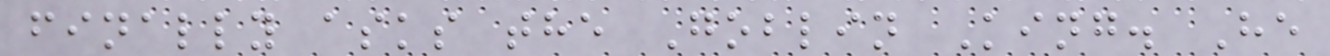finally asks the Goblin King. He
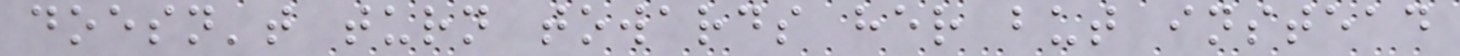doesn't turn towards her but instead
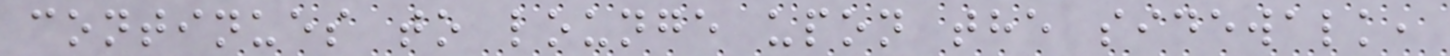continues to lounge upon the sidewalk,
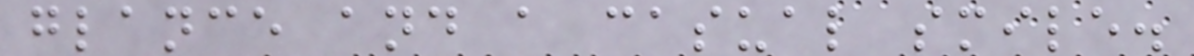glance and a casual smile.
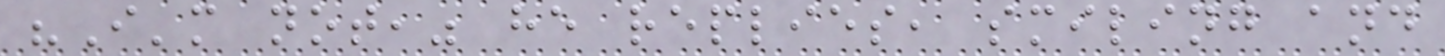"I'm not," he replies, smiling and
